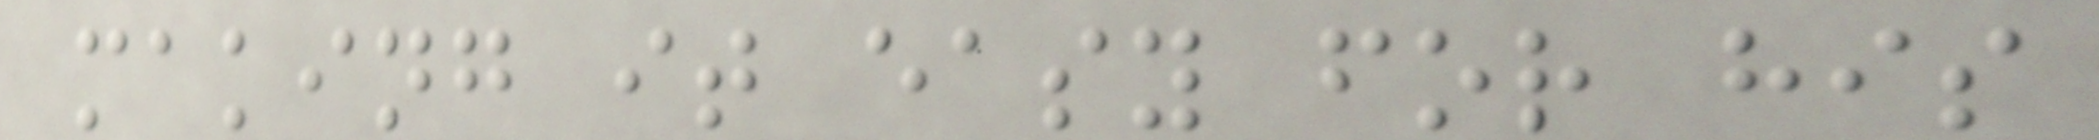making it easy for his
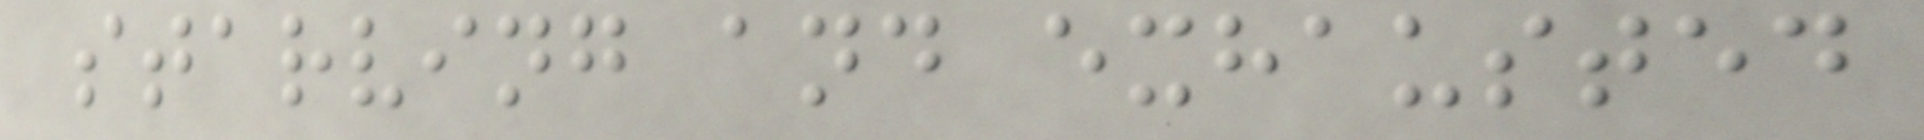starving and exhausted
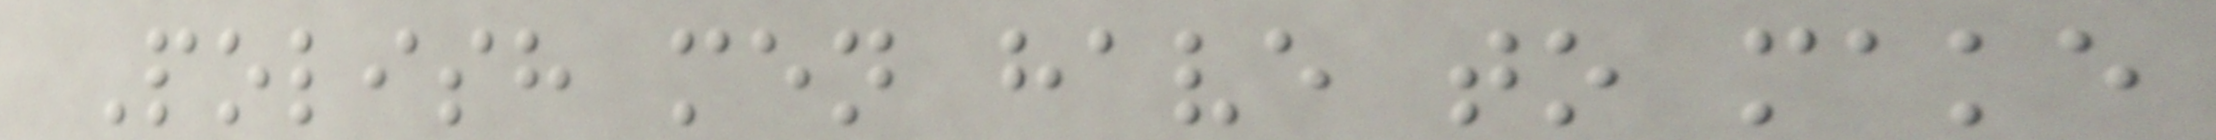Polish men have to make
